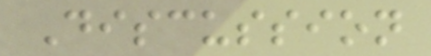Discussion
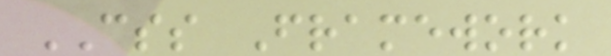CSS Framework
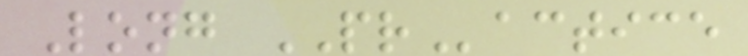Long PRactice
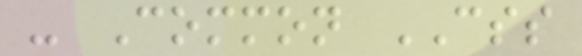- Common CSS
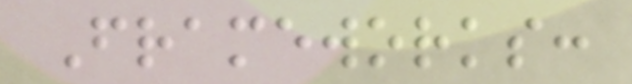Frameworks:
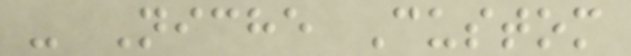- Niche Custom
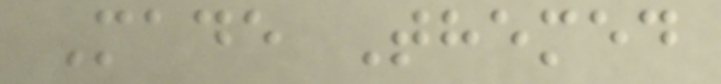Made Themed
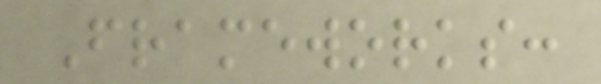Frameworks:
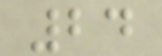24
